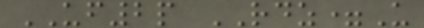UF2p RDZ=U
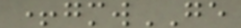+gmwGE
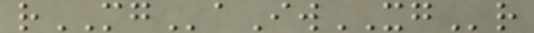rMGaIwXGr
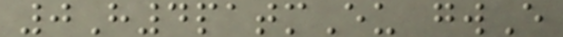0H4patmEu gwE
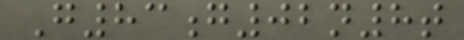G83g02n8t
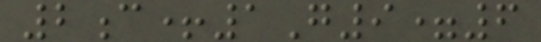2c+1G9=6
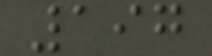197
